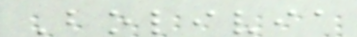Bolivia
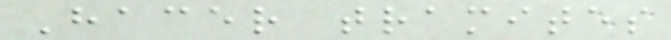Hacer tramites
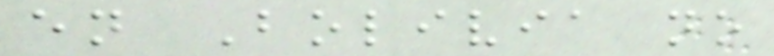en Bolivia no
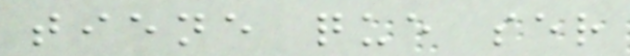tiene que ser
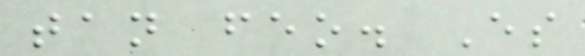tan feo. Es
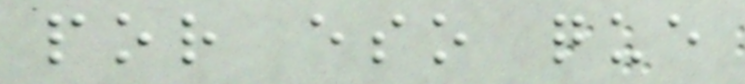por eso que
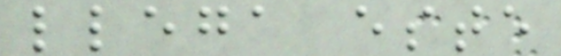llega este
